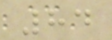84
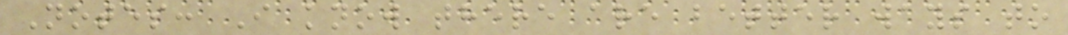Notes: I know there are better ways to
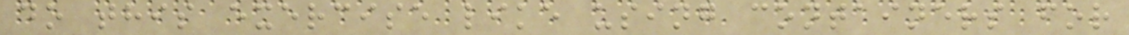do this exercise like using containers for
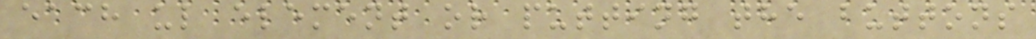each ul element or putting the buttons
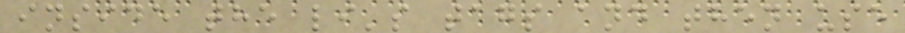inside the li's tags and then use
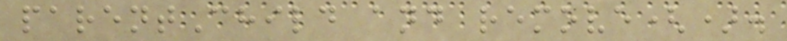parentChild and remove().
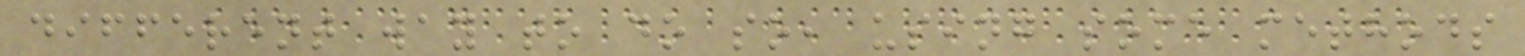different way to do so, using some methods
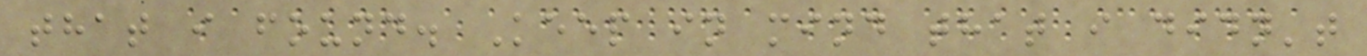that i found. Keep in mind that i didn't
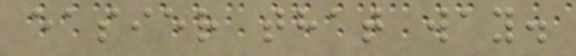easier that way.
